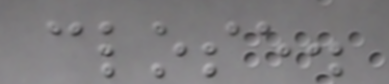close.
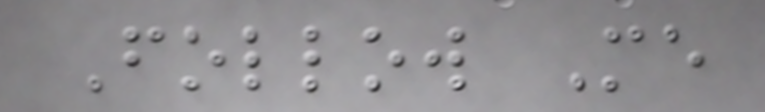Follow Me
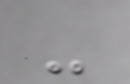-
